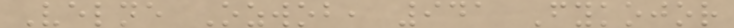Velne Ozwob, 941 Fykojor
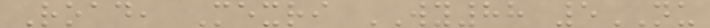Road, Mexri WY88 5NU
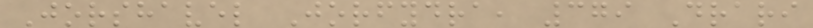Jorshavel Jorfydra, 379 Drari
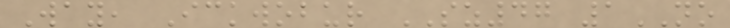Way, Ickwobur SZ47 1NO
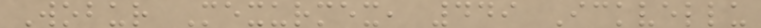Wobur Mexurmex, 449 Ickvellu
